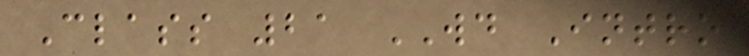Class 21 WD Intro
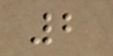2
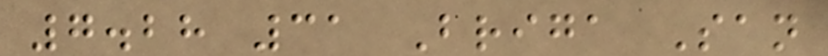7.28 31 Briga San
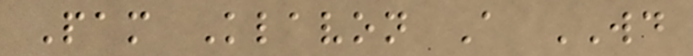Pam Klavon A WD
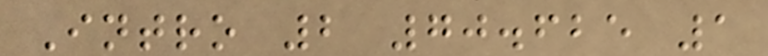Intro 2 70.625 1
